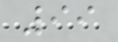99
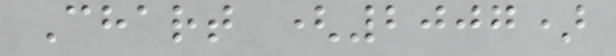Chart (2007)
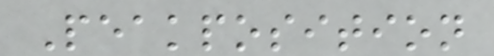Peakposition
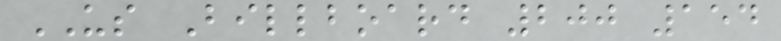US Billboard 200 154
